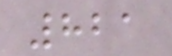821
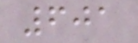601
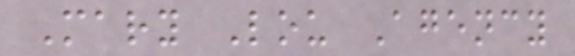Mary Lou Agency
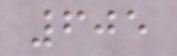605
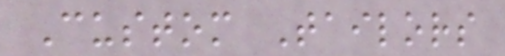Custom Tailors
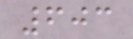603
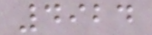4924
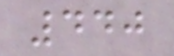440
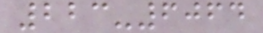223-6064
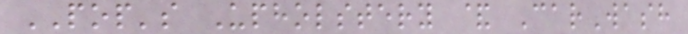POP's Upholstery & CarWash
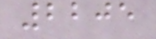2205
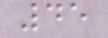45
